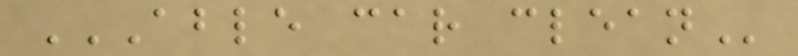ABLE CAR CLEAN
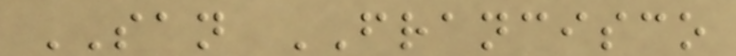SAN FRANCISCO
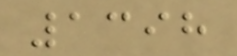1398
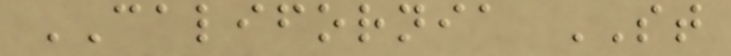CALIFORNIA ST
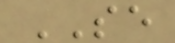SE
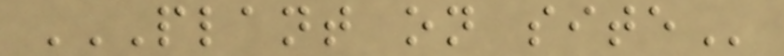PLANT ON SITE
